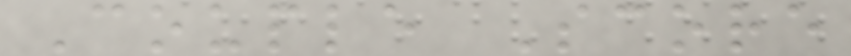Couple Score
